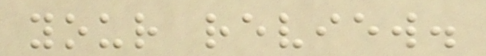your review.
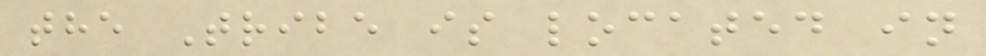the Tribe is located in
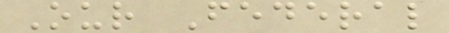Our Federal
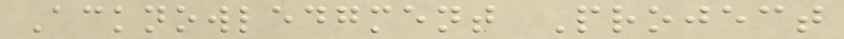Acknowledgment Project
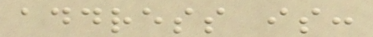address is:
